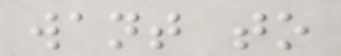want to
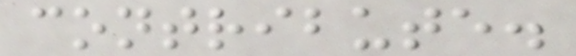contribute.
